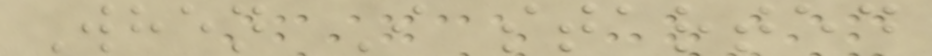When I started
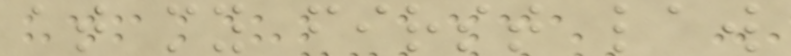at my first law
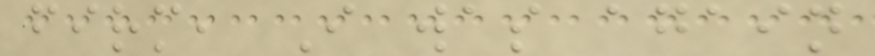firm, I was again
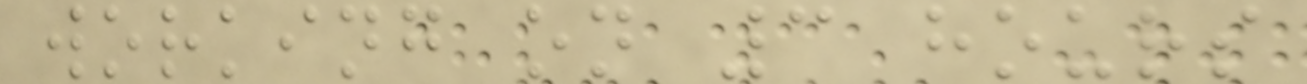working on 3 hours
